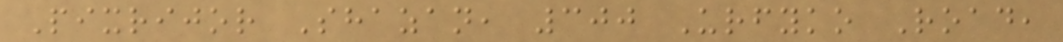Pixrijor Shazan, 300 Urfyko Road,
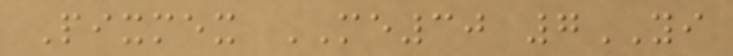Pixmex ME30 7YI
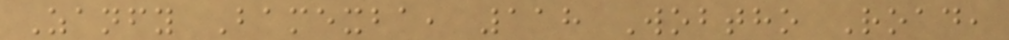Zanfy Bamexba, 118 Wobtho Road,
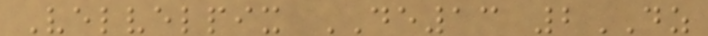Velvelpix DE13 2DZ
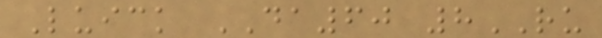Luick DA60 8RU
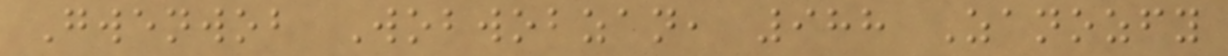Gwenwob Wobwobzan, 988 Zanozfy
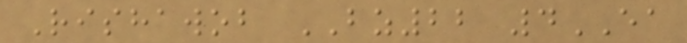Rishawob BZ22 4EA
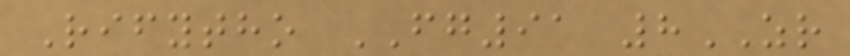Rifytho FG91 8ZR
